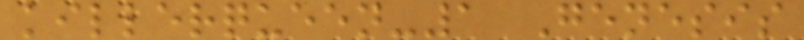killerqueen-1 Genesis
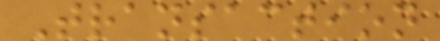Transaction
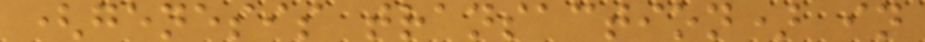(genesis transaction) in
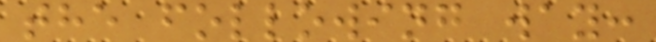the following way:
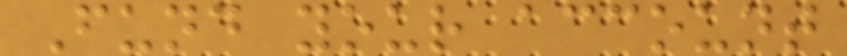Fund your account
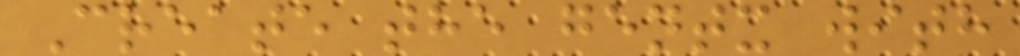Create the gentx with
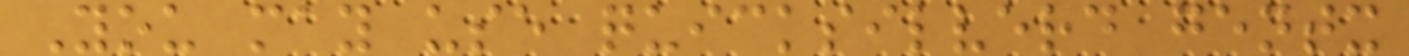You may use quicksilverd gentx
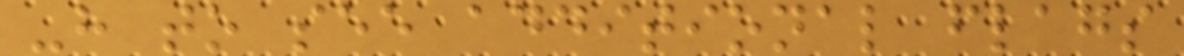-h to see additional flags
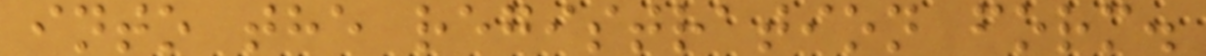into the registration form.
